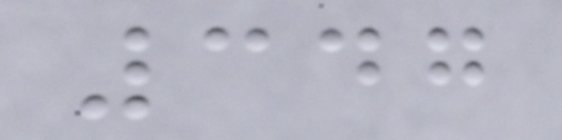347
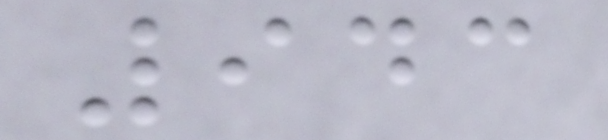943
